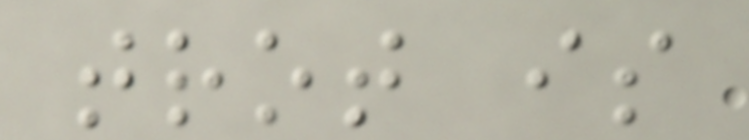trot is
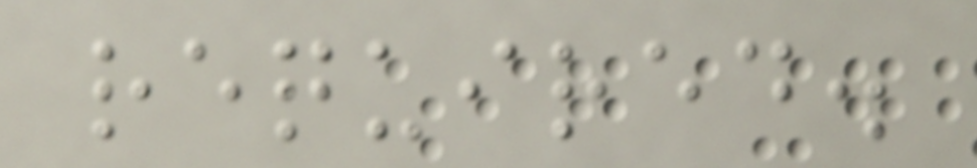required.
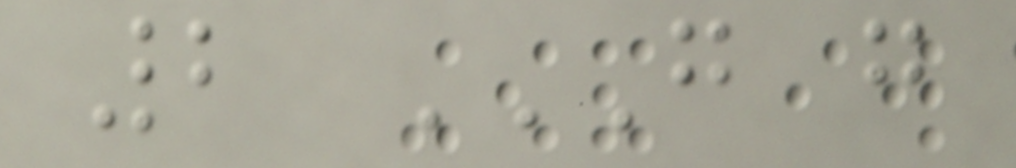2 G G
